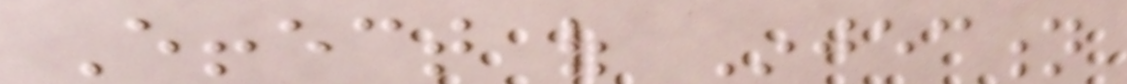Effect of Injection
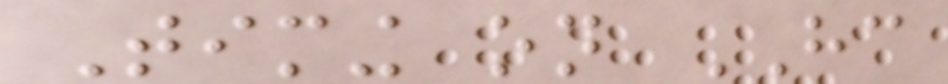Timing on HC
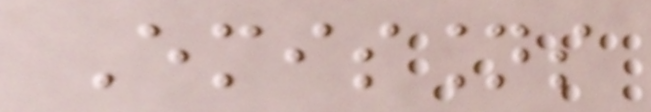Emissions
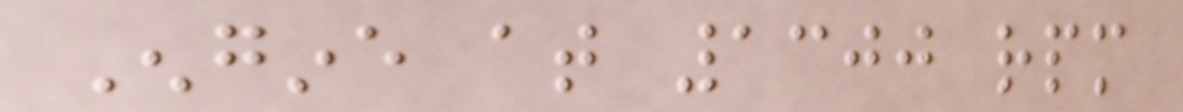Engine at 1300 rpm
